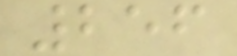256
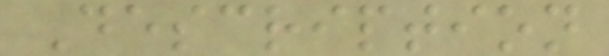Description
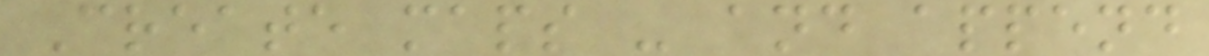Create maps - and append
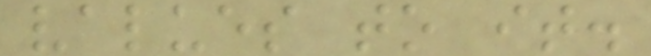values to it.
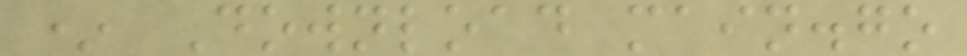* Download main.go
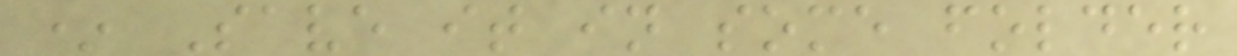* Save it in some folder
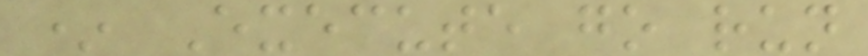* Execute go run
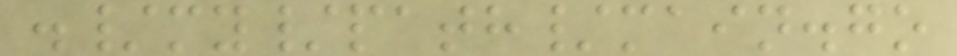./my/path/main.go
